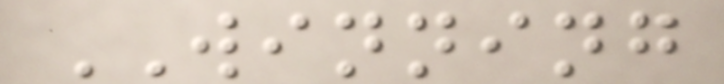WINNING
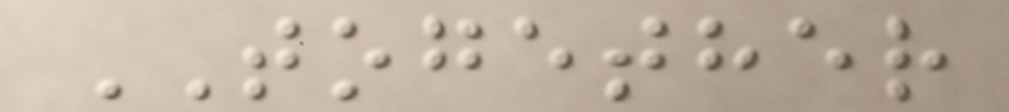TOGETHER
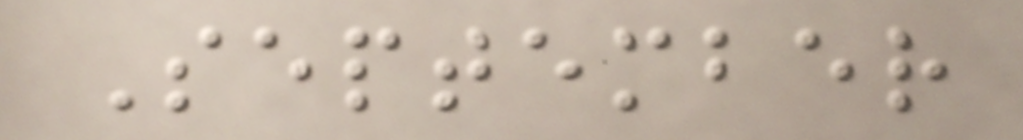September
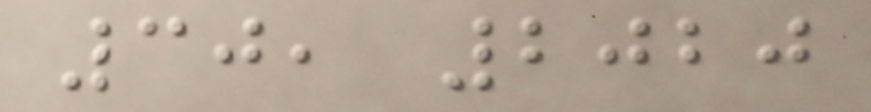30, 2020
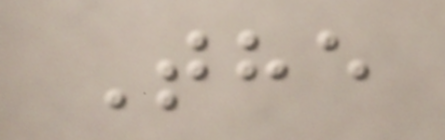The
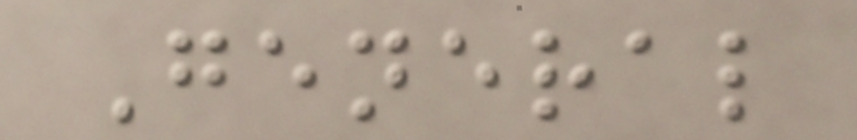General
